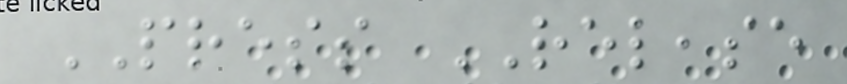PRESS RELEASE
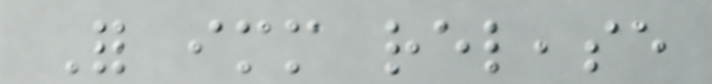For immediate release
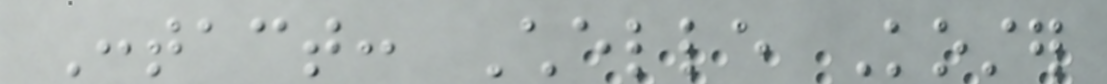Contact: Chelle Koster
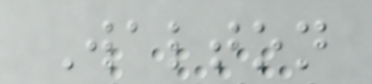Walton
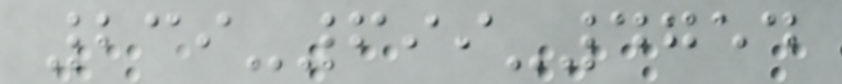239-699-4754
